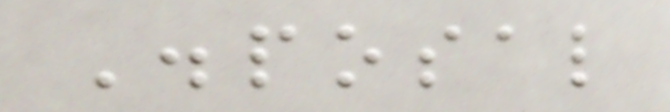Disposal
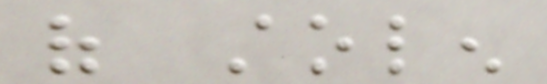of stolen
